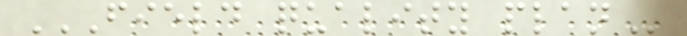FIELD QUALITY PLAN
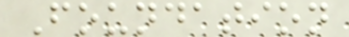Foundation
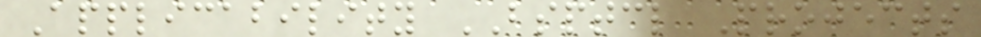Applicability BSPTCL Projects
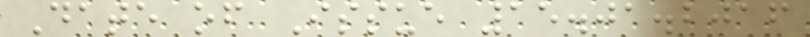Date of Issue 15.01.2016
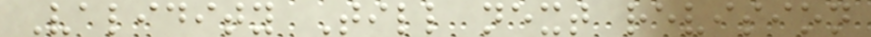Validity Till next revision
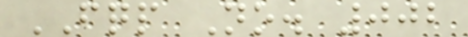FQP No. 002
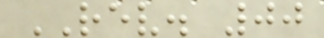REV. 00
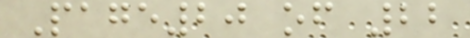Page20 of 22
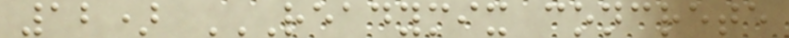12) READYMIX CONCRETE
